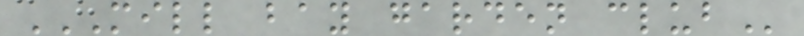MILL BAY GARDEN CLUB
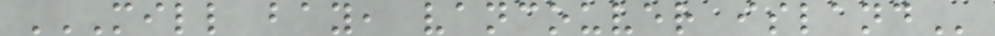MILL BAY, VANCOUVER ISLAND
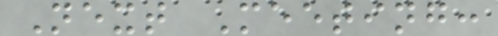Next Meeting:
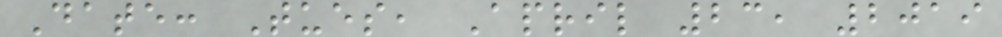Date: Tues, April 23, 2019
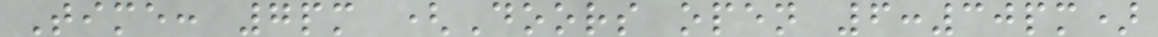Time: 7pm (Doors open 6:30pm)
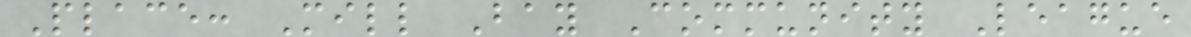Place: Mill Bay Community League
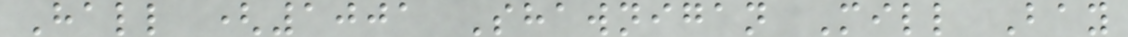Hall (1001 Shawnigan Mill Bay
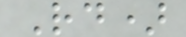Rd)
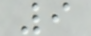9
